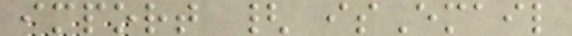import { isEmail
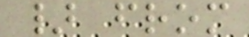} from
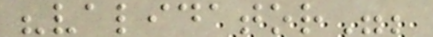"validator";
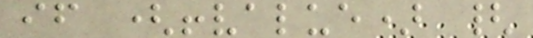if (!value) {
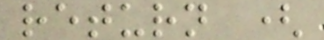return (
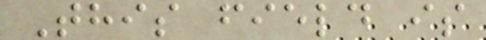This field is
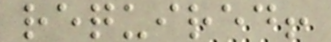required!
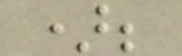);
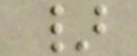}
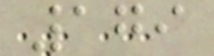179
